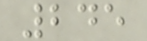245
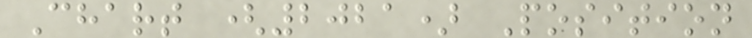Chart (2021) Position
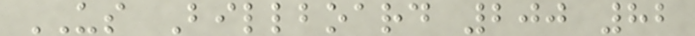US Billboard 200 82
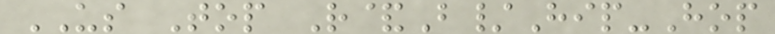US Top R&B/Hip-Hop
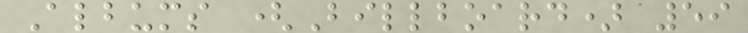Albums (Billboard) 59
